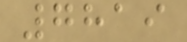7819
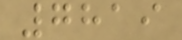7819
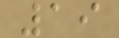19
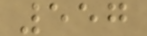557
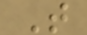T
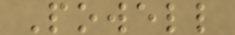Powell
